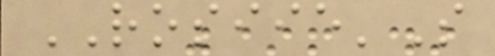ROSIIE'S
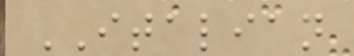ITALIAN
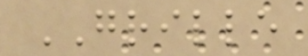GRILLE
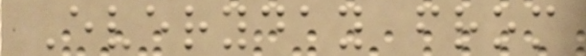Everyday from
